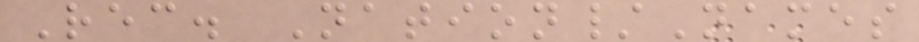Rec. Nation/Names
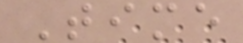Time
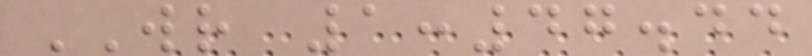WR 1:47.44
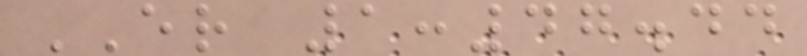ER 1:47.44
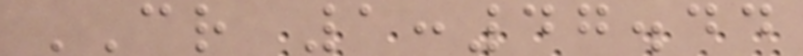CR 1:47.44
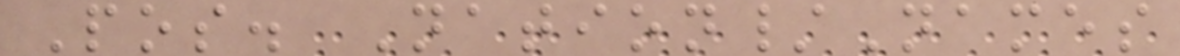Pos. Nation/Names
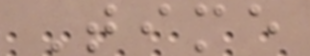Time
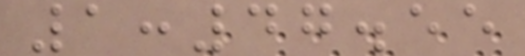1:47.55
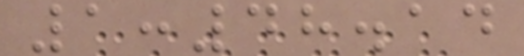1:48.14
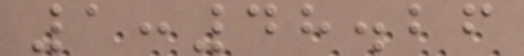1:48.26
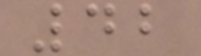42
